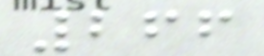266
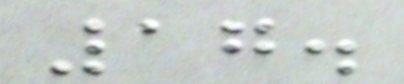17.
